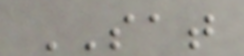SAT
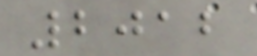2012
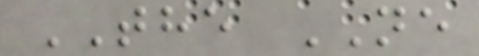THE NE
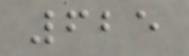625
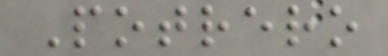Potrero
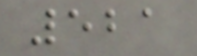521
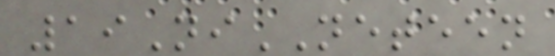19NiNETEEN
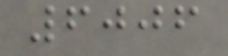6006
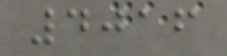4016
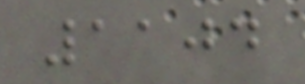1104
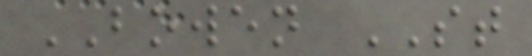BOWEN ST
